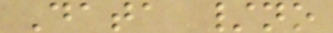Data /no
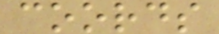coords
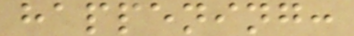happening:
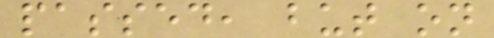passed, but on
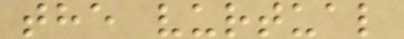the vurtual
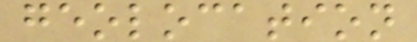geolocation
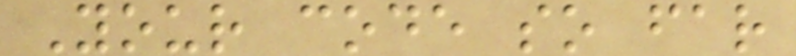Your code so far
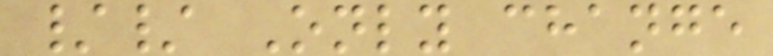// Only change
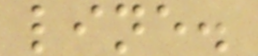line.
